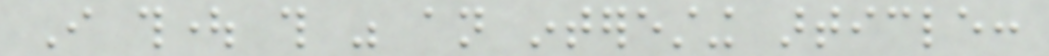I thought this was an interesting article:
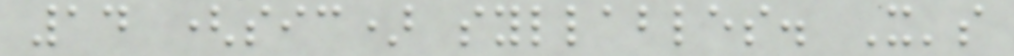14 (sic) syllables. It's
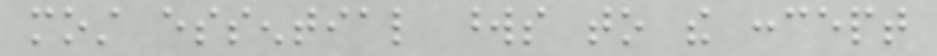most essential words to the concept
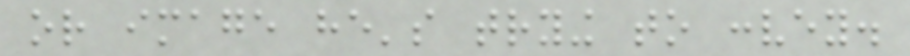or image he's trying to convey.
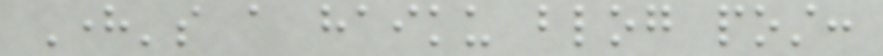Here's a haiku blog post:
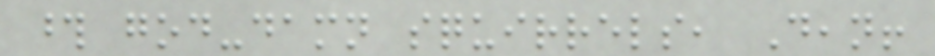those god-damn squirrels, Dean!
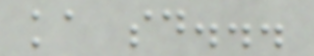ka said...
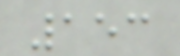153
